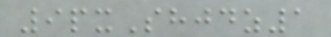9pxShjdz1
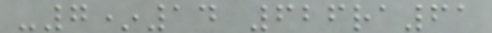-7*14 626ra61
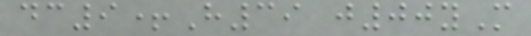dc9+H39 j00yM
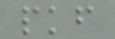pkf
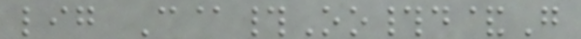lig C@#Oo#d&G
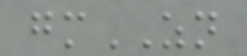gmZN
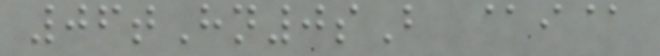06tHn0sB @i@
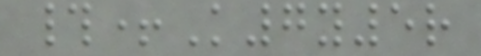#+K7y5r
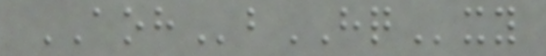AOHbHQxy
